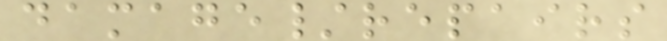damage/repairs
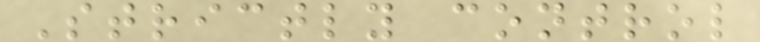Strictly control
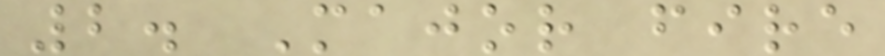2. Major fire
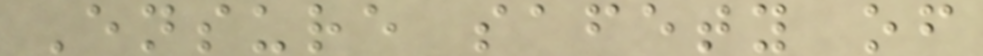Ensure safety of
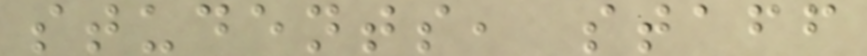students, staff
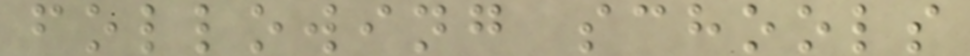following schools
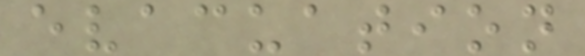evacuation
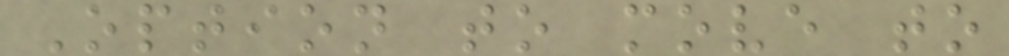Option to move to
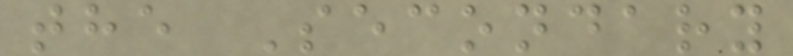the Secondary
